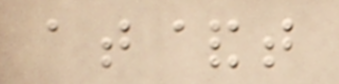at&t
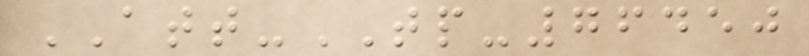ATT-TP-76450
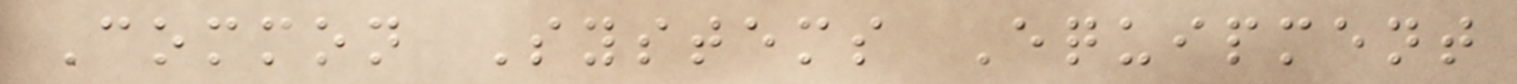Common Systems Equipment
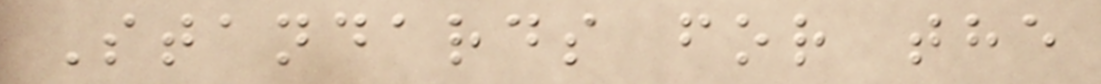Standards for the
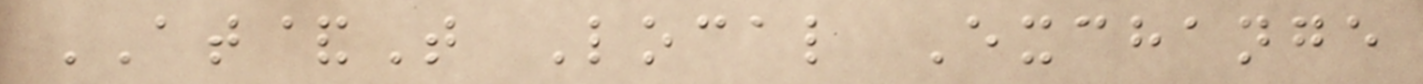AT&T Local Exchange
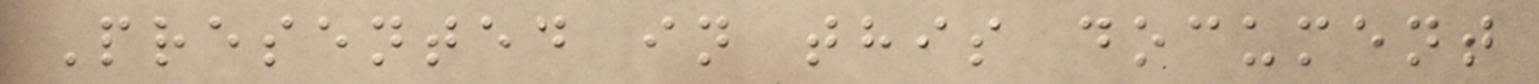Presented in this document
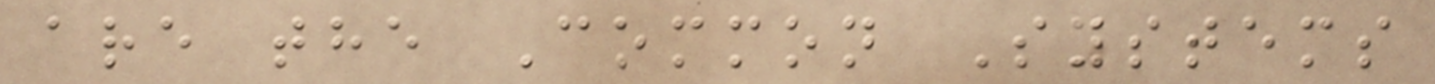are the Common Systems
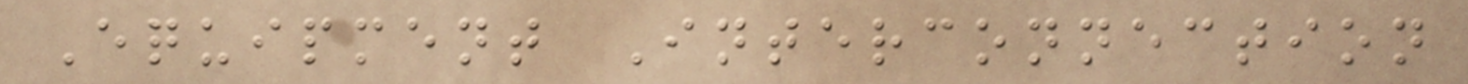Equipment Interconnection
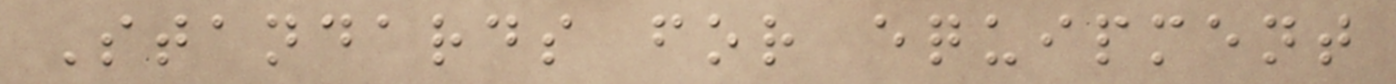Standards for equipment
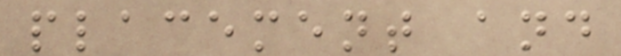placement and
